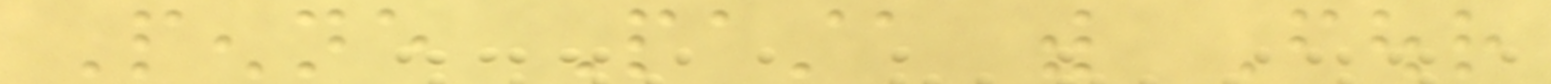Penne Pasta with Four
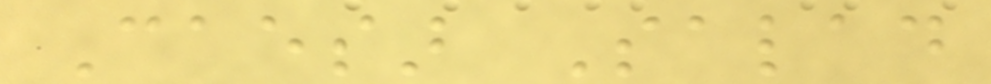Caesar Salad
